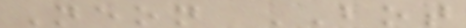Neon BOT
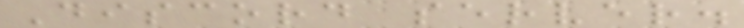Discord server.
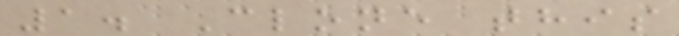1. Clone this
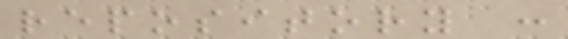repository :
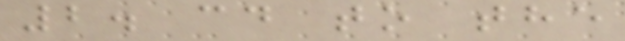2. cd to the
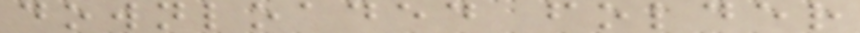downloaded folder
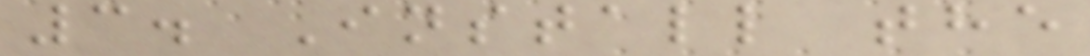3. Install the
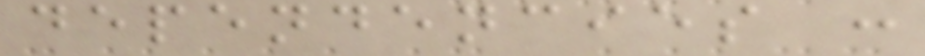dependencies :
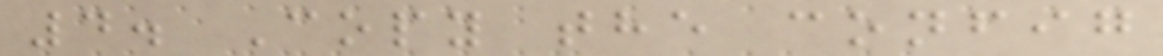4. Copy the config
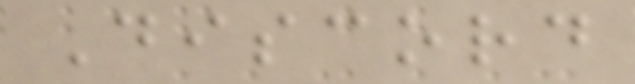Discord
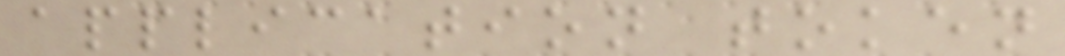application token
